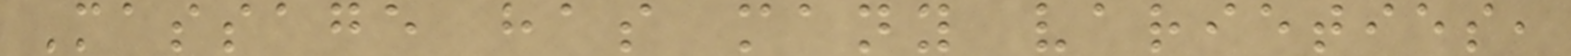Massage has many varieties,
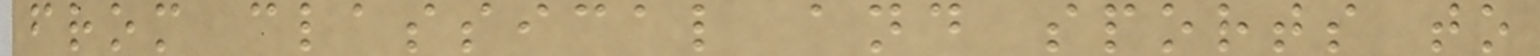from classical and sports to
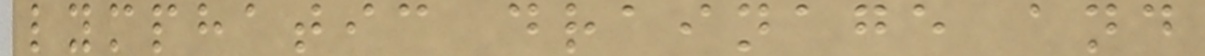lymphatic drainage and
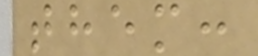them:
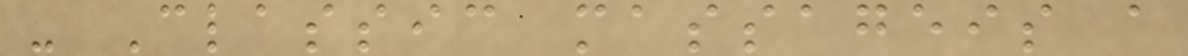- Classic massageis a
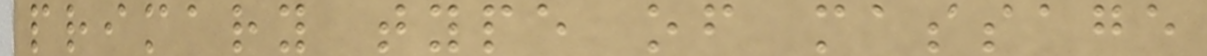primary type of massage
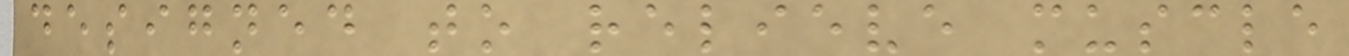designed to relieve muscle
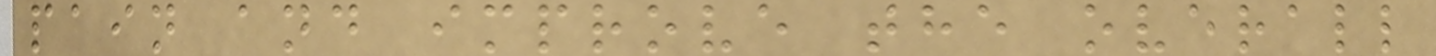pain and improve the overall
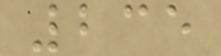235
